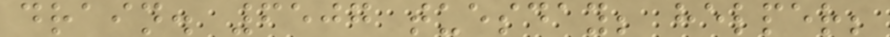drain. 6507 tuesday; helper;
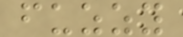fuzzy
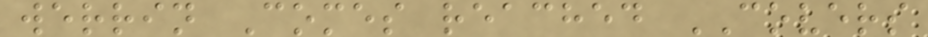werrin Comes reached COVERS
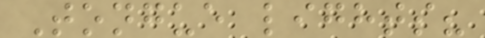Tongue lights?
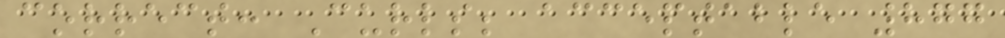correct: Curls; acceptable 877
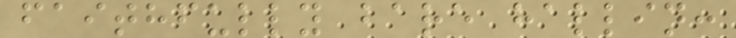faithfully bare hallin:
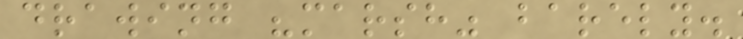drawing "marsh" barely.
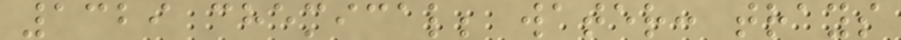1329 chemical; water: trays
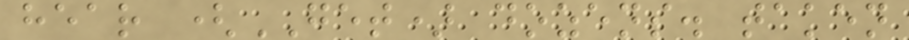hear (GET) dozens. taken
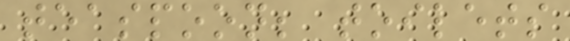teaspoon; toilets
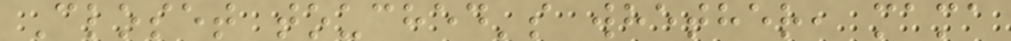Closet touched's whether, mama
